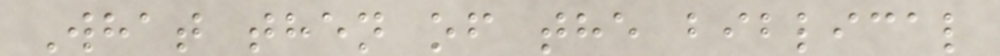What then of the biblical
